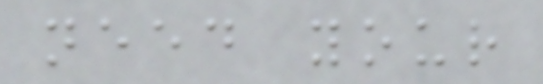need your
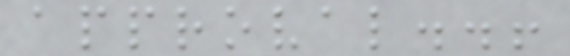approval..!
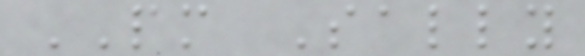PM Sally
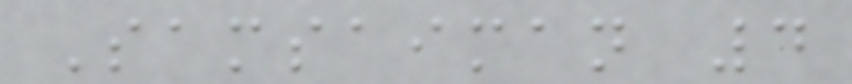Samsaiman 4
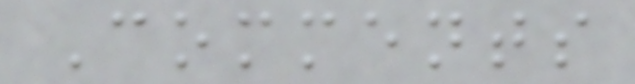Comments
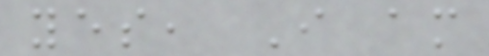yes, I am
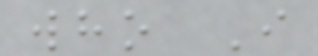who I
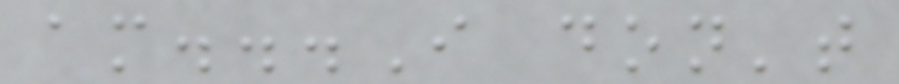am...I don't
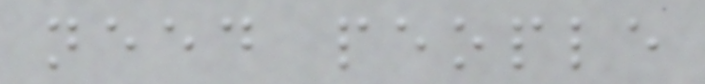need people
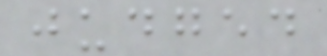judged
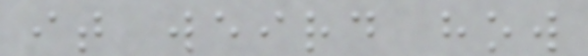it weird how
